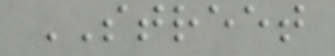STREET
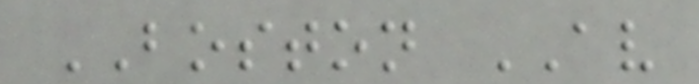BOSTON AV
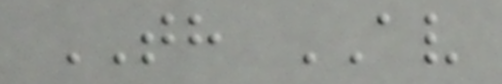TH AV
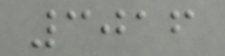3016
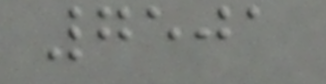7501
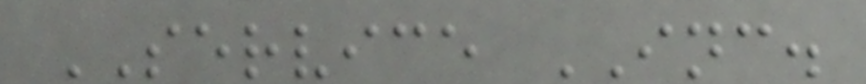SERVICE INC.
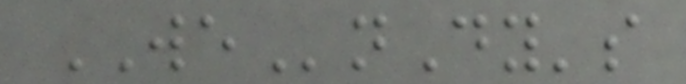WEnDy's
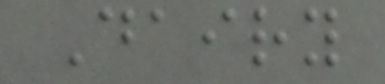Dairy
